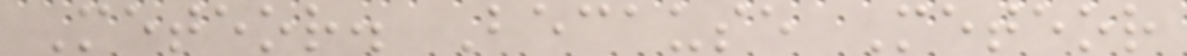Meteor. Because Meteor
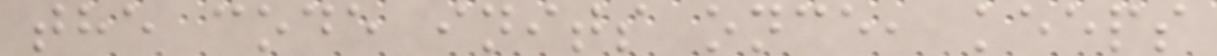the code inits once, keeps
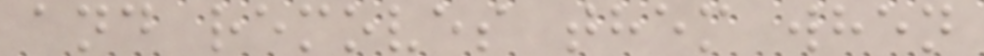and removes them when
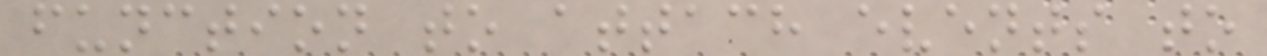function to attach events to
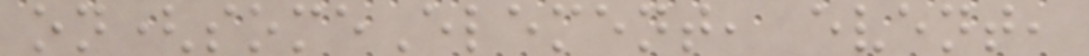on(someElement, event,
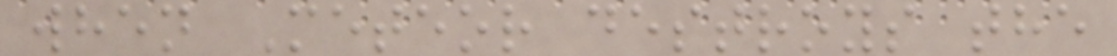when Meteor destroys the
